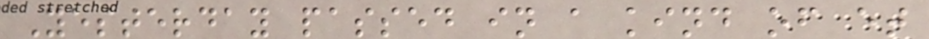Yesterday passed in a kind of et
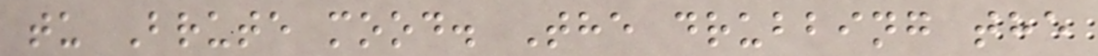tu Brute mood. The drubbing the
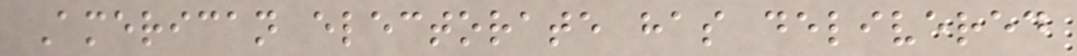American electorate has delivered
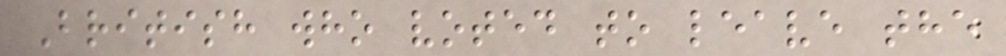British who voted to leave the
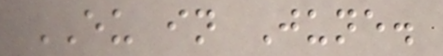EU in June.
